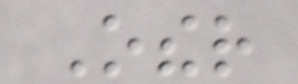Other
